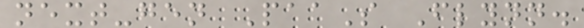next-gen PaaS Flynn.
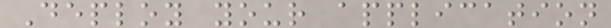Deploy your application
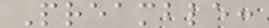Preamble:
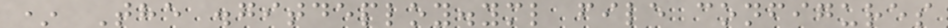* The .gitdeploy.yml file configures
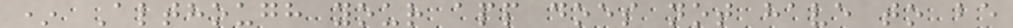* Although your app does not have to be
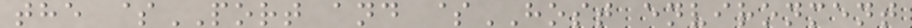the $PORT and $HOST environment
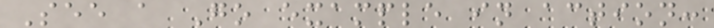See a Go example in action:
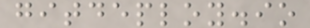gitdeploy.io
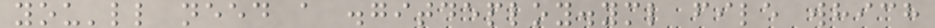you'll need a .gitdeploy.yml file which
